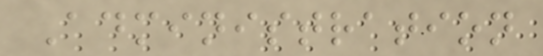Administration
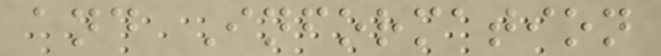and Information
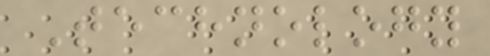Technology
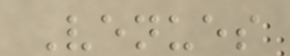Venues
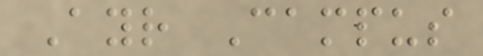Ayr Campus
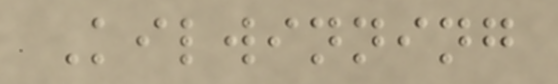Kilwinning
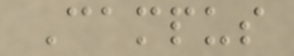Campus
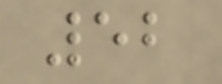52
